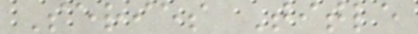Series Title
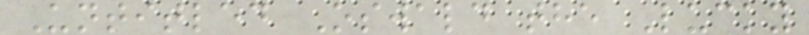Untitled Oswald the Lucky
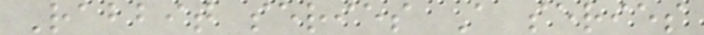Rabbit series A series
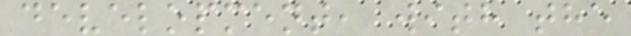development, with the
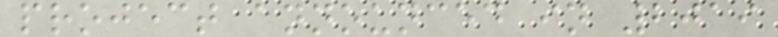project announced in 2019
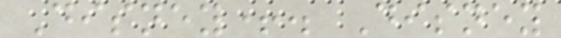Disney+. Disney
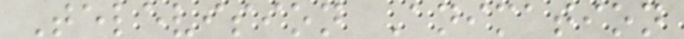Television Animation
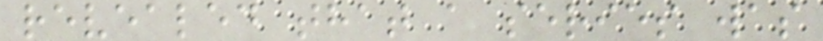revealed that a series was
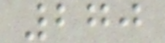270
